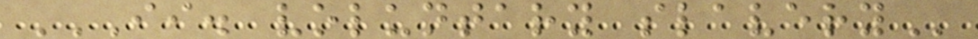II. VOLUNTARY SLAVERY
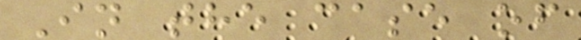In the case of
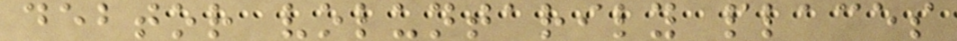debtor voluntarily places
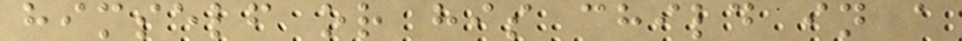himself or his child in a
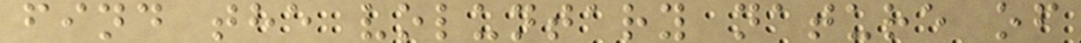find the voluntary nature of
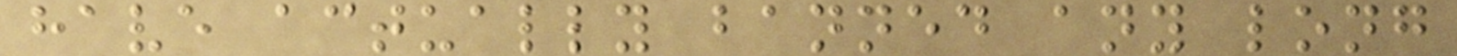have actually banned any long
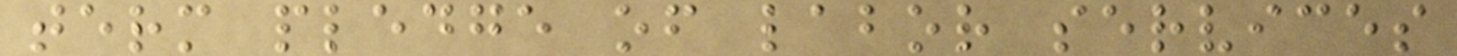term pledge of labor services
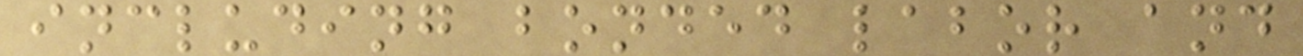including bonded labor and
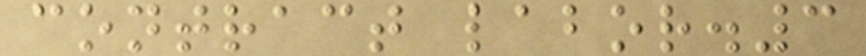contract labor.3
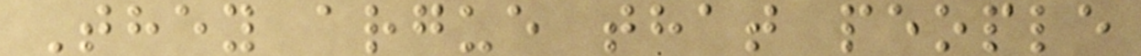They argue that people
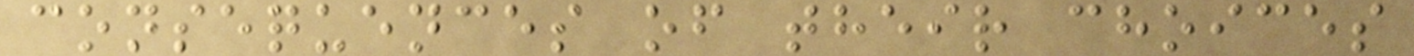consequences of their choices
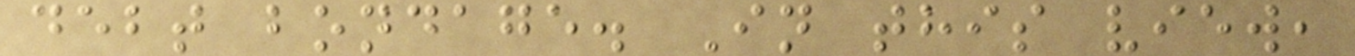debt bondage. In this view,
